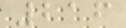216
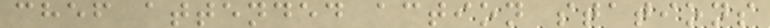chef attended action stations
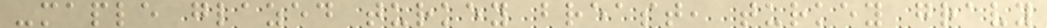-maple glazed turkey breast, turkey gravy
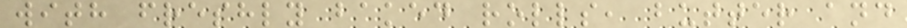with freshly baked rolls, butter and
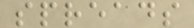spreads
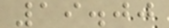19.00
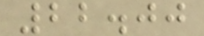22.00
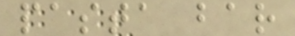pasta bar
